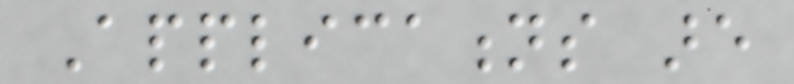Applications are
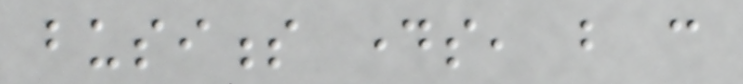business days, but can
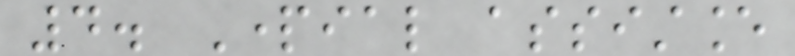4. Partial assistance
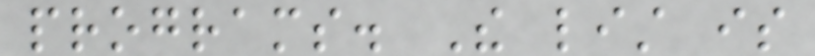programs. The list is
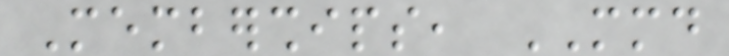Memberships, MMD
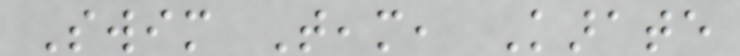Swim Team, Karate
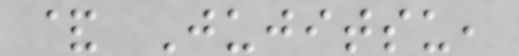& Jujitsu,
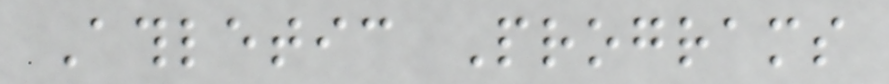Athletic Programs
